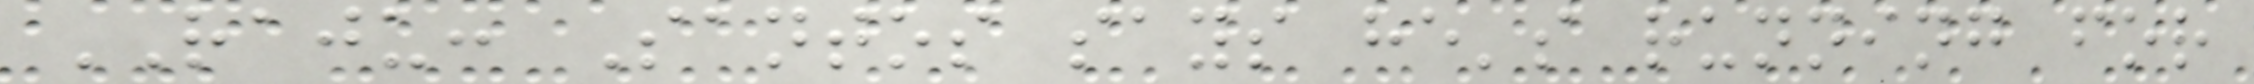RAJU: Santos says he's running for
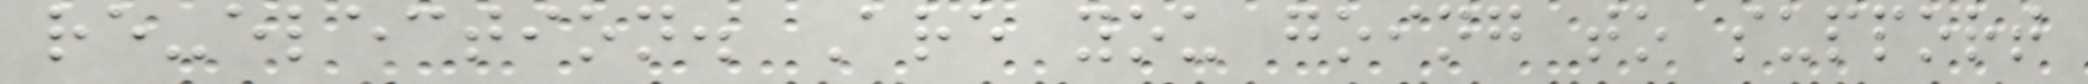re-election. Are you going to support
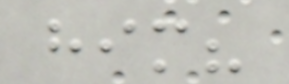him?
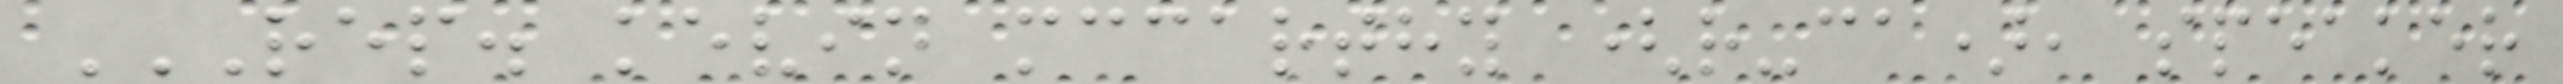REP. KEVIN MCCARTHY (R-CA), SPEAKER
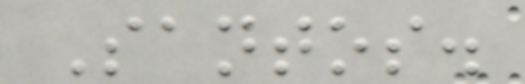Santos.
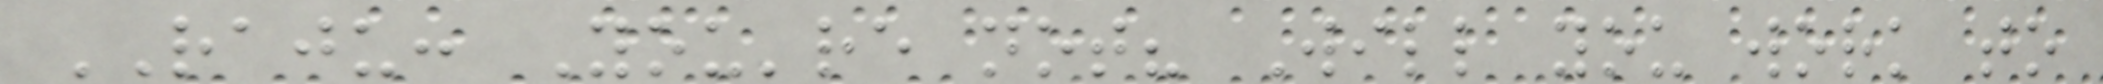RAJU: You're not? Will you work to
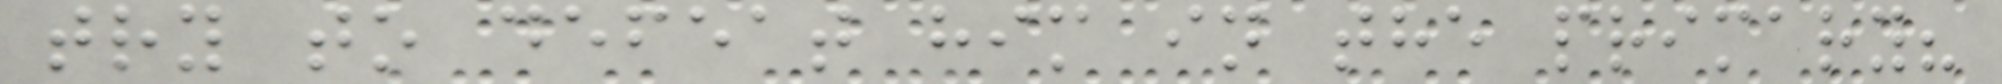try to defeat him in the primary?
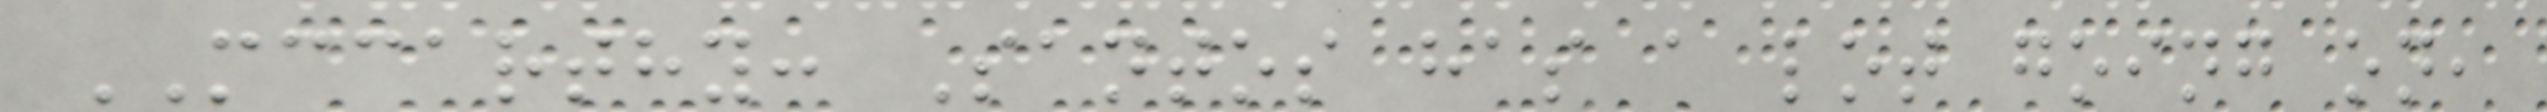MCCARTHY: Santos has a lot going on,
